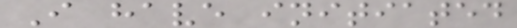I have initiated
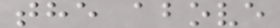the above
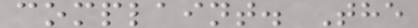complaint. The
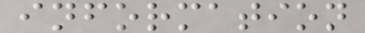information
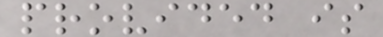provided is
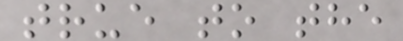true to the
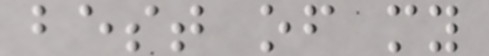best of my
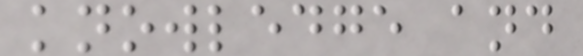knowledge and
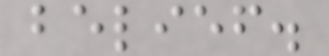belief.
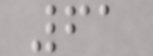61
